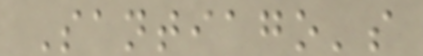Santiago's
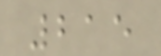215
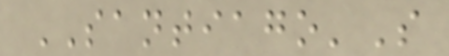SANTIAGO'S
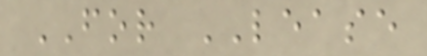FOR LEASE
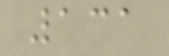131
